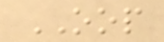OOP
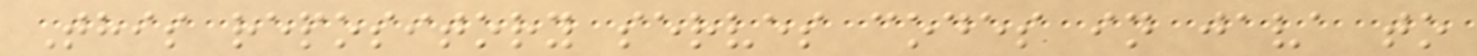This repository serves codes in java to
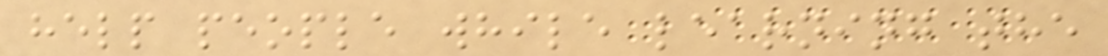help people while learning the
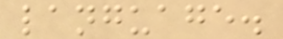language.
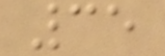35
